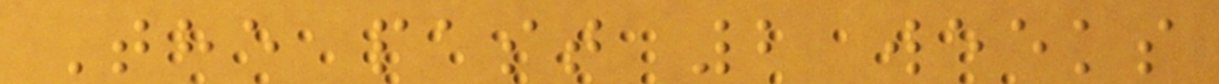The past 2 weeks
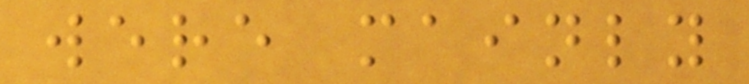were mainly
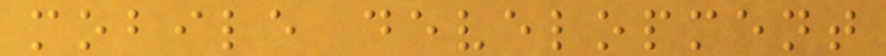mobile development
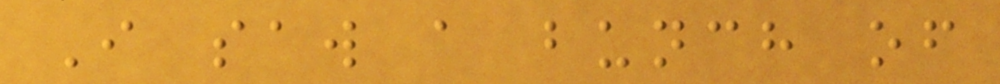I saw a bunch of
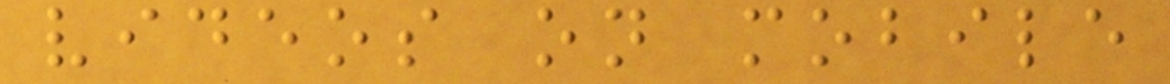videos on mobile
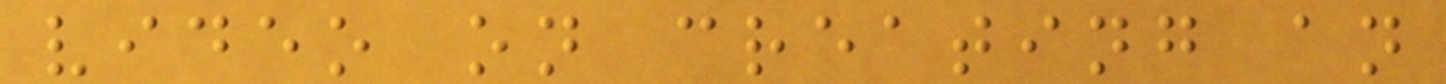video on creating an
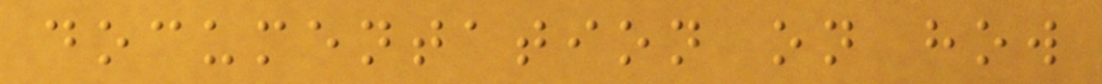documentation on how
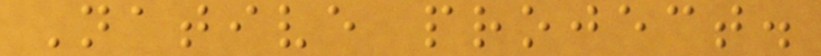Native project.
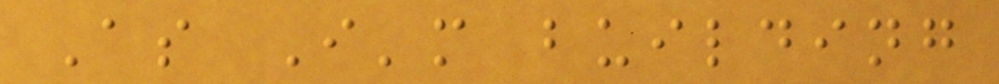As I'm building
